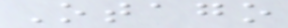Otago
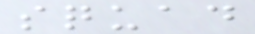squad
